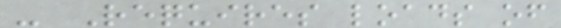- Requires loads of
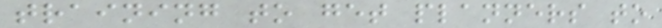training to get planners to
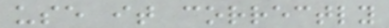use it correctly
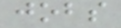jobs
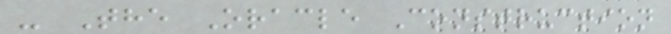- The Oracle Construction
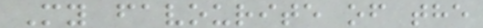My favourite of the
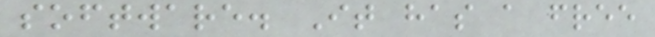software. It has a free
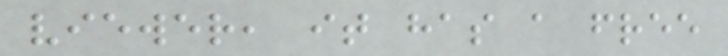viewer, it has a free
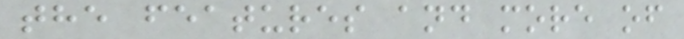the features and more of
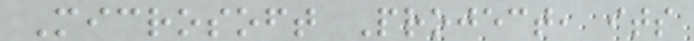Microsoft Project, its
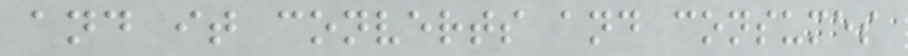and it converts and consumes
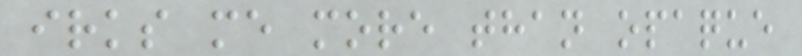irks me more than opaque
